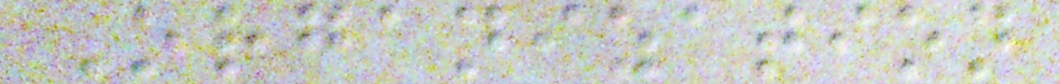Organization
